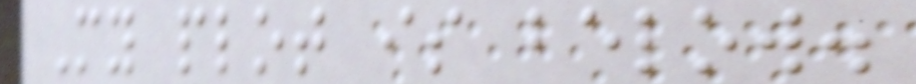My plot is below.
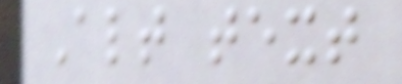Alt text
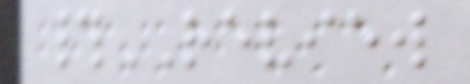#REVIEW
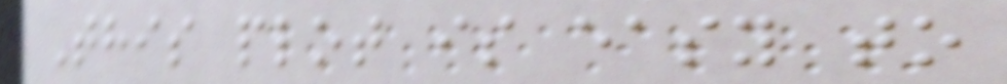This plot is easy to
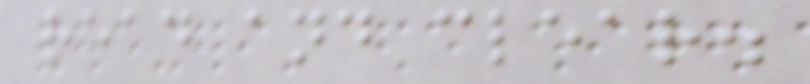read and clear.
